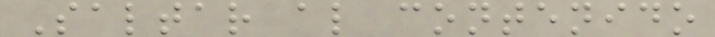Saltar al contenido
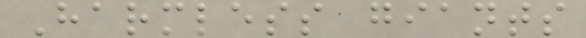Harmless giants
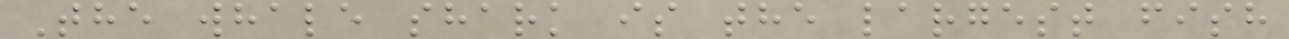The whale shark is the largest fish
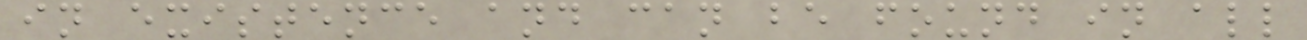in existence and can be found in all
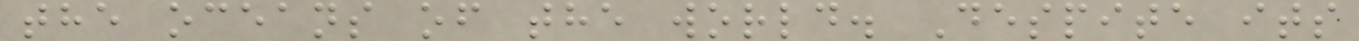the oceans of the world. Despite its
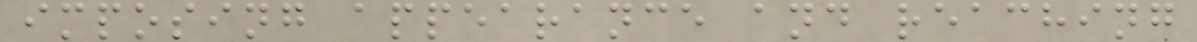imposing appearance and reaching
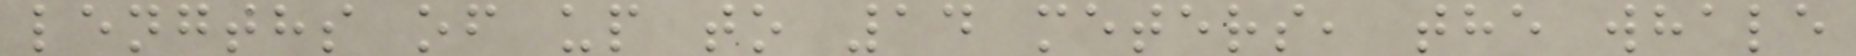lengths of up to 14 meters, the whale
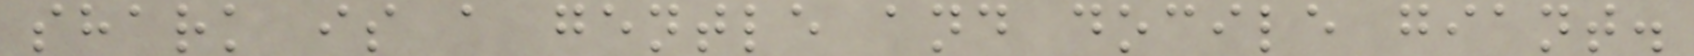shark is a gentle and docile giant.
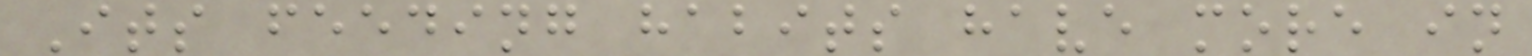Its feeding habits have more in
